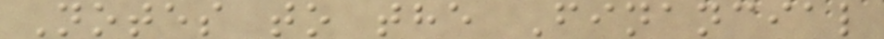Notes to the Financial
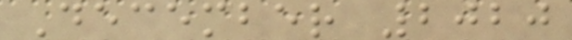December 2020
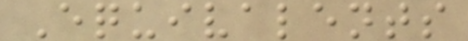Equivalents
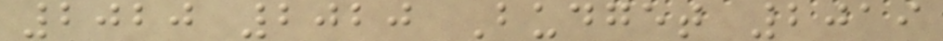2020 2020 Budget 2019
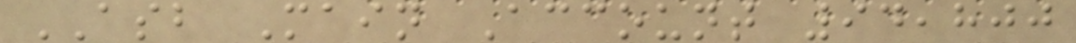ASB Main Account 94,800
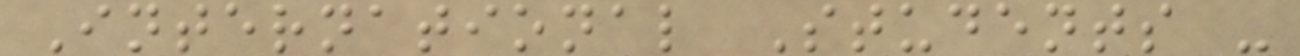International Students -
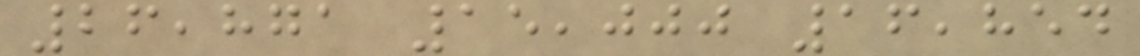26,871 15,000 16,854
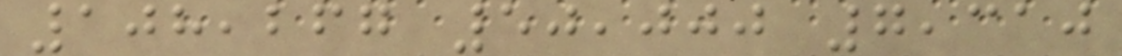108,267 50,000 7,310
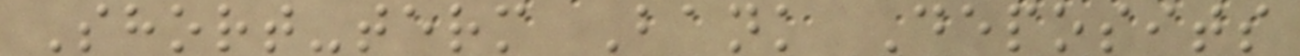Short-term Bank Deposits
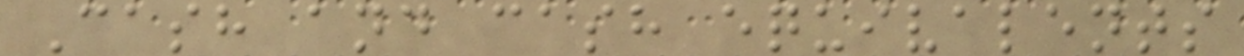Cash and cash equivalents
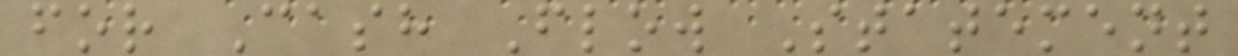for Cash Flow Statement
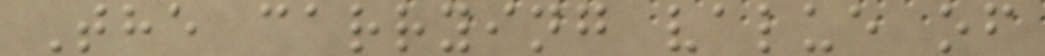The carrying value of
